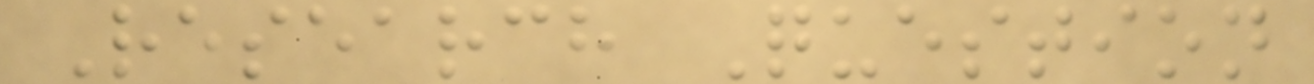Research Question
